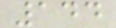144
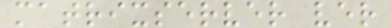matrixserver ver
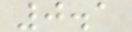0.1
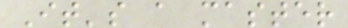It's a master
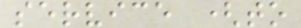service (to
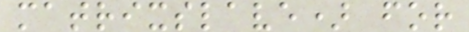matrixslave) for
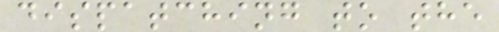dispatching to the
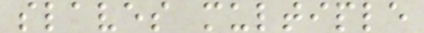slaves multiple
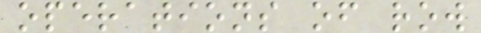operations of row
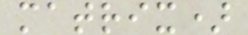matrix)
